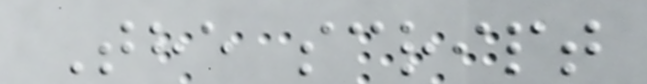The script
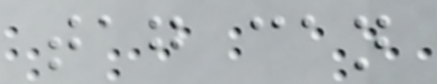tag can
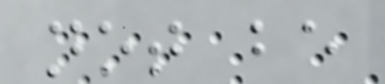not be
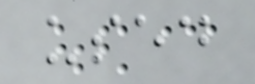used
